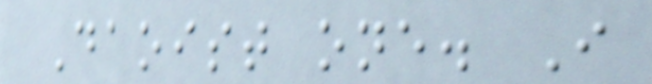Daoist one. I
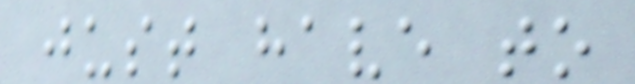just have to
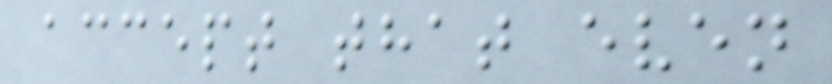accept that even
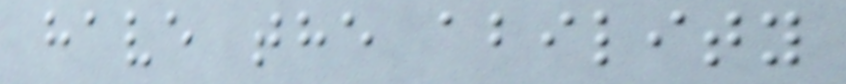have the ability
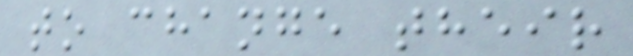to change their
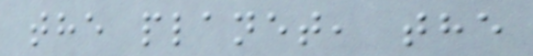the planet, the
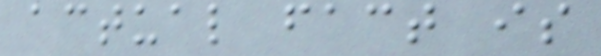actual fact is
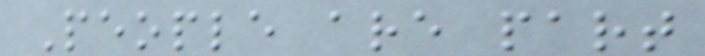People are part
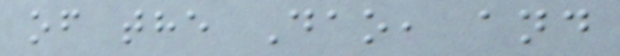of the Dao, and
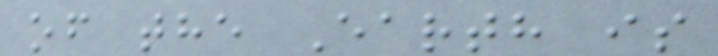of the Earth is
